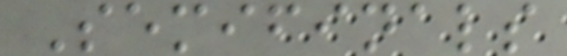Semifinals
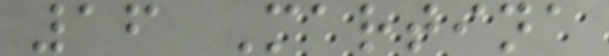16 Martina
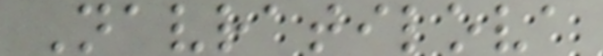Navratilova
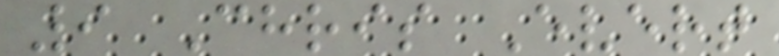9 Chris Evert
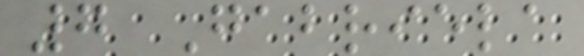7 Gabriela
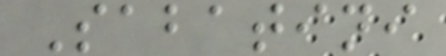Sabatini
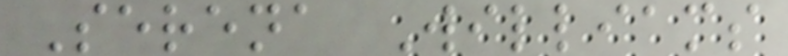Serena Williams
